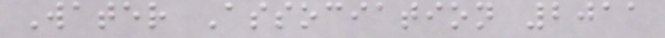Water Association 2011
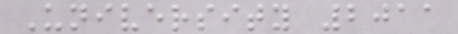University 2011
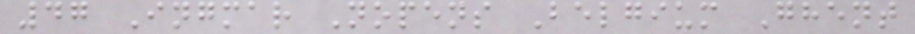47 Ingmar Nopens Belgium Ghent
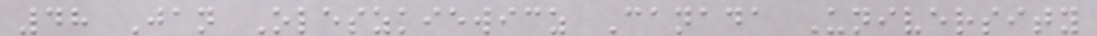48 Jan Oleszkiewicz Canada University
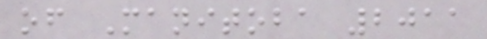of Manitoba 2011
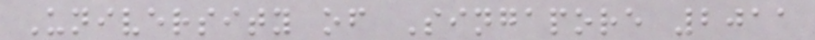University of Singapore 2011
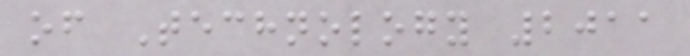of Technology 2011
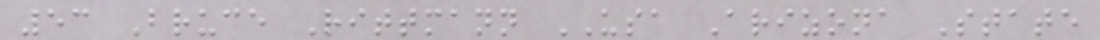53 Bruce Rittmann USA Arizona State
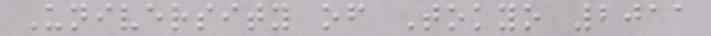University of Tokyo 2011
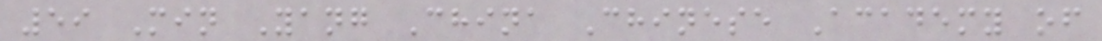59 Min Yang China Chinese Academy of
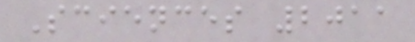Sciences 2011
